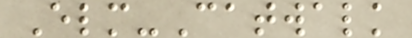Elm-Catwalk
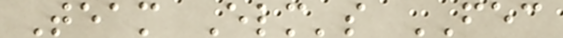Team Elm's FEC
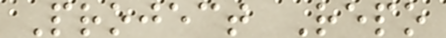Project Repo
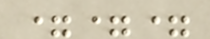===
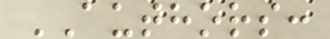AUTHORS:
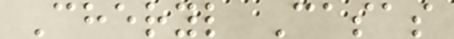Cheryl Casas
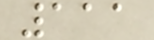111
